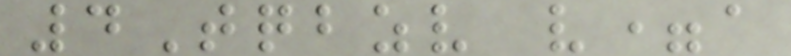4Tqbzv v=a
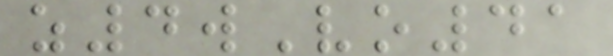z4wVo41
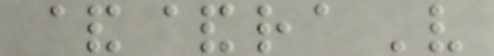&&raV
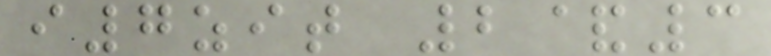i7zit 2&3
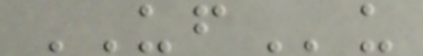UFu
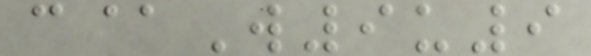c@W9u9
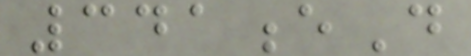341eD
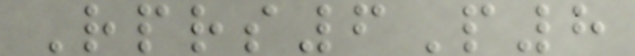Rprs6P8
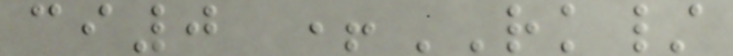ci0 +RK/
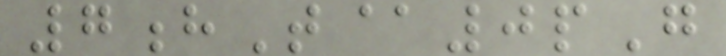7hT@0pG
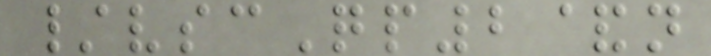/vscQp2&n
